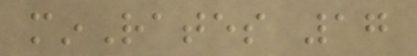minRates 17
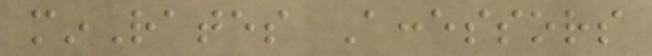minRates Accessors
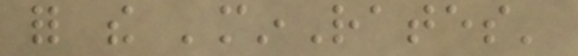for the 'minRates'
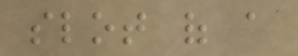slot of a
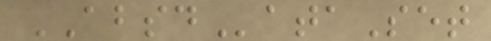ABSDataSet
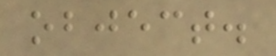object.
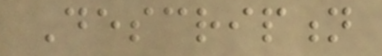Description
